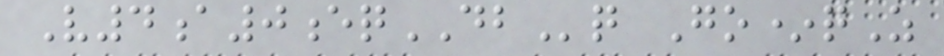V4a0eqDBq Go*qZ
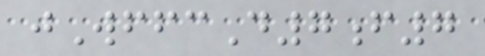jWffcD7f7
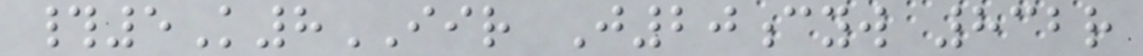#5K8IIR J20cyw 832r
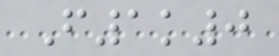F1k0
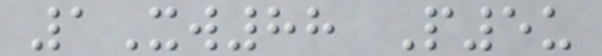1Xw88 P5u
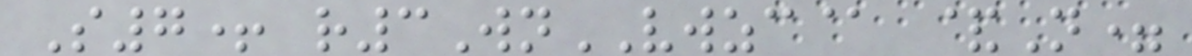S7+ r3WnVWZC@ &N=
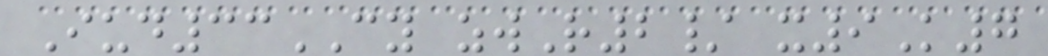Iud33CY zwR2/ x9K7
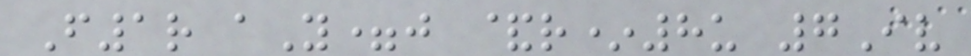F1r aY=j &r*8u 7Iv
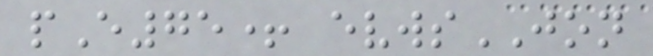pE75+ evwsJON
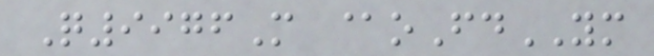Q9976M @oFdYM
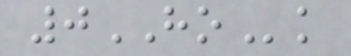0HOk
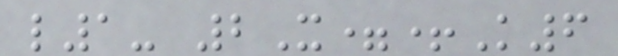l1- 2X=+K6
